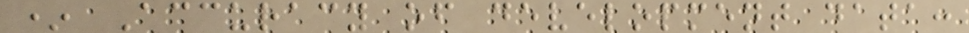* Accuracy of development data:
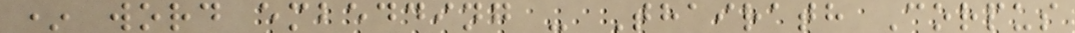* word embedding - Thairath Corpus
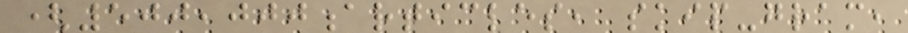(500,000articles, skip-gram,
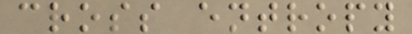cross entropy
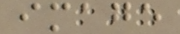image
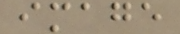image
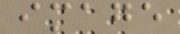image
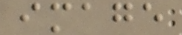image
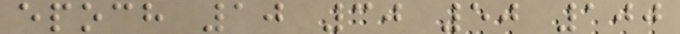epoch 10 30 50 100
